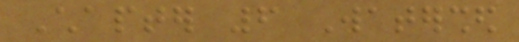Chapter 6 Watershed
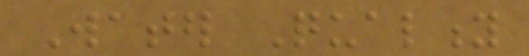Water Quality
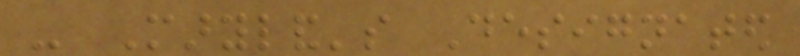- Maryland's Designated
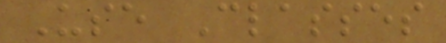Use Classes
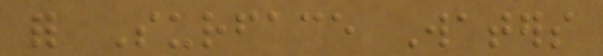for Surface Waters
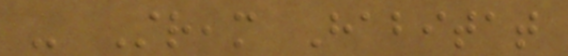- Stream Habitat
